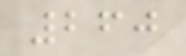260
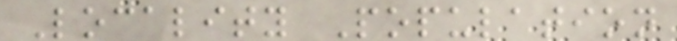Locality Population
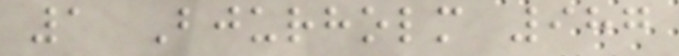1 Bjurholm 987
